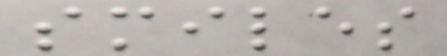smiles
